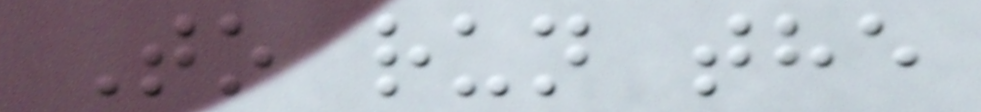To run the
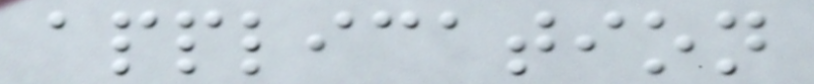application
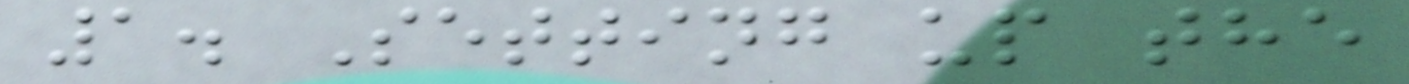1. Setting up the
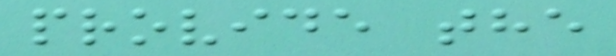provide the
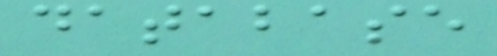database
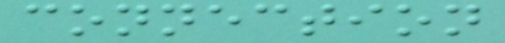connection
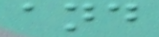and
